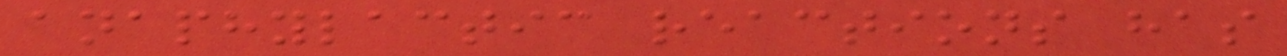anaphylactic reactions has
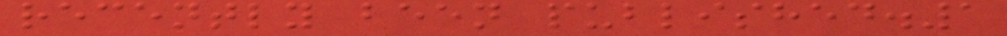recently been published.1
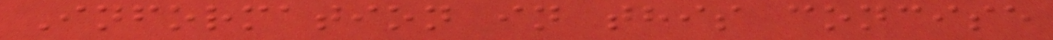Information in this concise
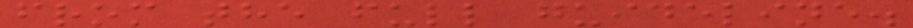from the full guideline.
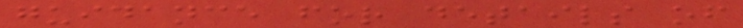guidance for details of
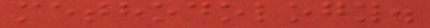methodology.
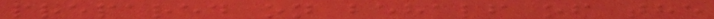prepared on behalf of the
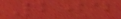204
